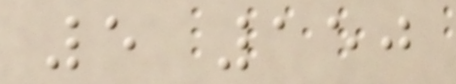5 150
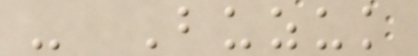- Buzuk
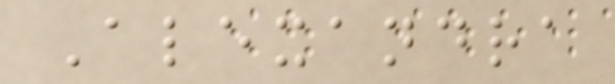Alexandra
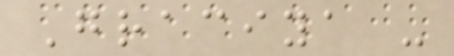Graciya -
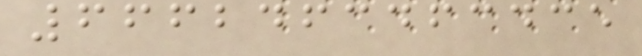6662463463435
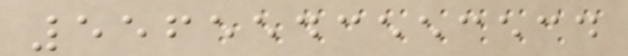5565543553534
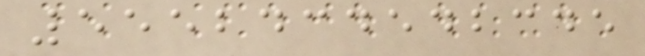5552434542345
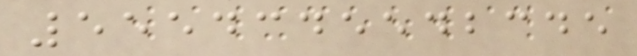5554345542345
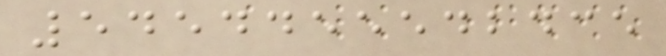5454455542435
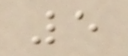5
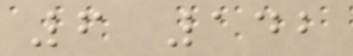6 142
